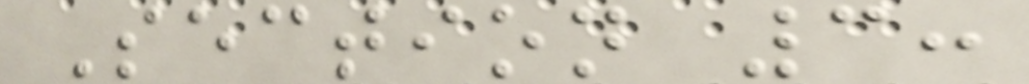Section 3:
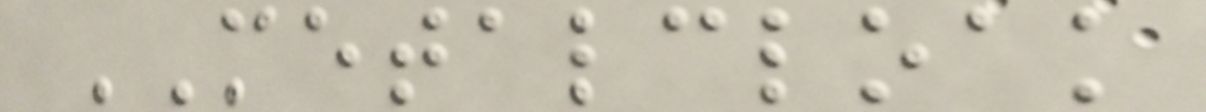METALCLOAK
